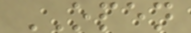OPEN
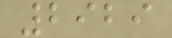2929
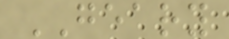GEARY
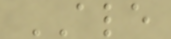ALE
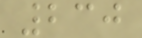230
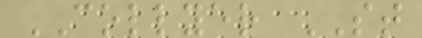COLLYER ST
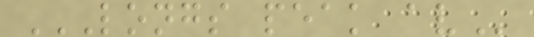LONGS PEAK AV
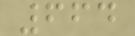664
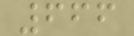666
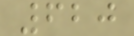620
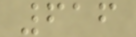616
